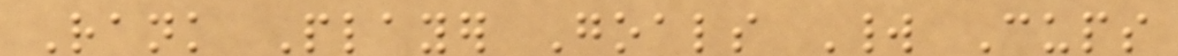Rank Player Goals World Cups
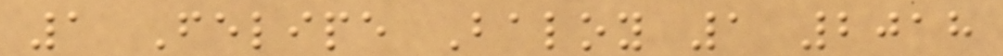1 Felipe Baloy 1 2018
